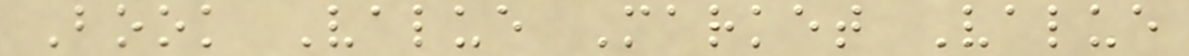Book Value Market Value
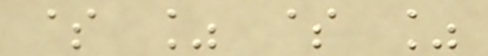$ % $ %
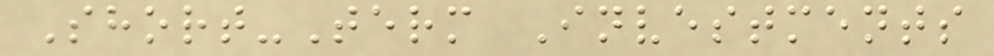Short-Term Investments
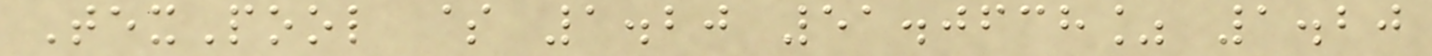TexPool $ 1.20 51.0638% 1.20
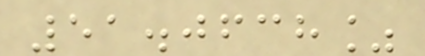51.0638%
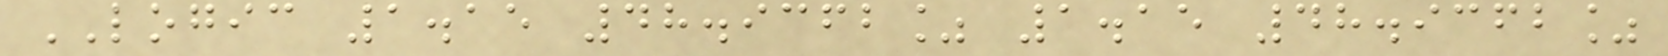LOGIC 1.15 48.9362% 1.15 48.9362%
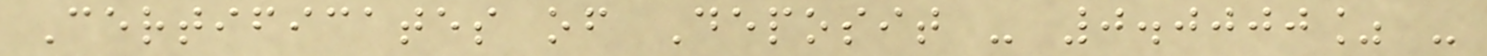Certificates of Deposit - 0.0000% -
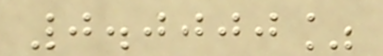0.0000%
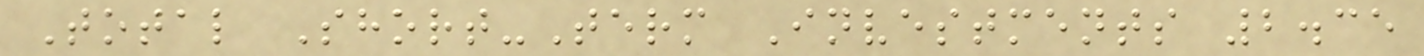Total Short-Term Investments 2.35
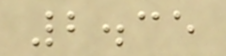2.35
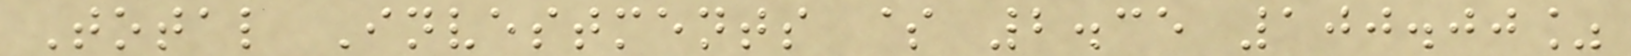Total Investments $ 2.35 100.00%
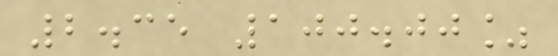2.35 100.00%
